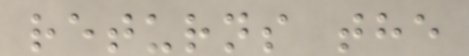returns the
